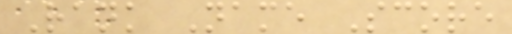Rank Name Score
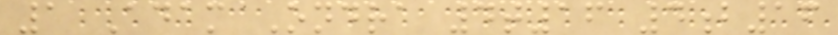1 Adam Ondra 4t16 4b16
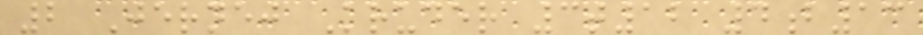2 Jernej Kruder 3t12 4b13
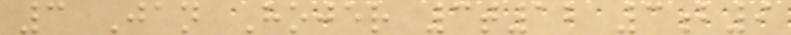3 Jan Hojer 3t12 3b9
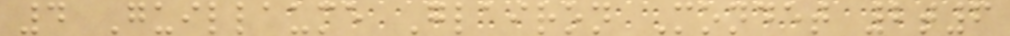4 Guillaume Glairon Mondet 2t6
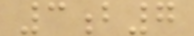3b7
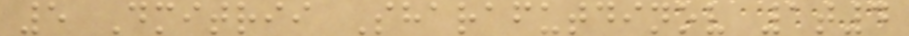5 Dmitrii Sharafutdinov 1t4
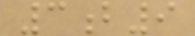3b9
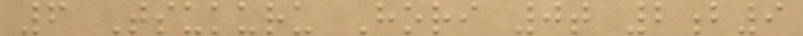6 Tsukuru Hori 0t 2b9
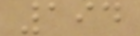194
